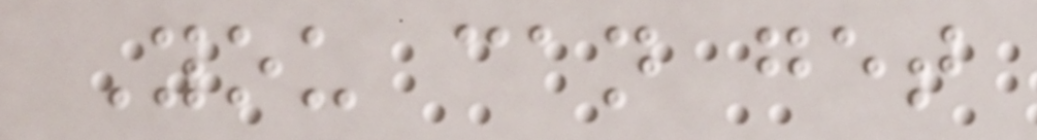You can get
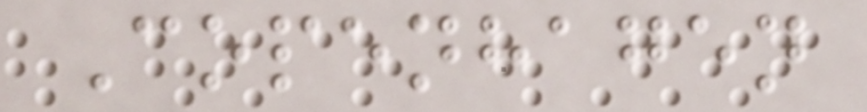Copenhagen
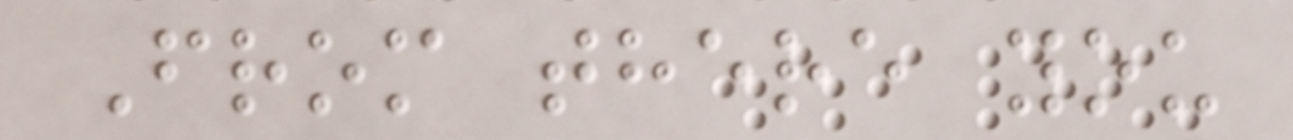From there you
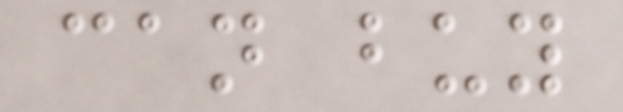can buy
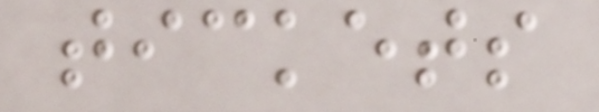tickets
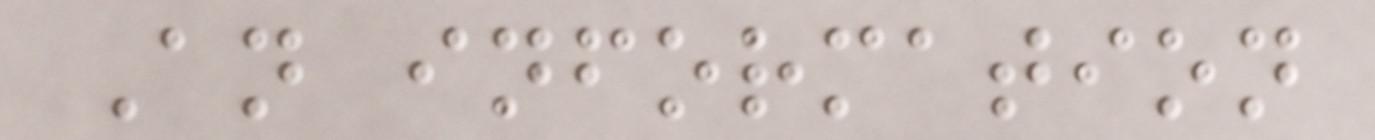An information
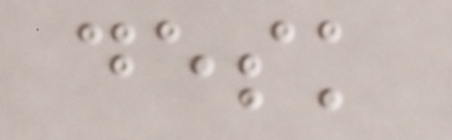desk
